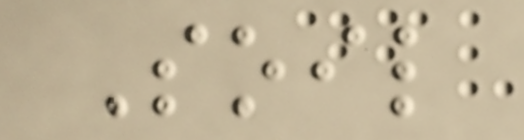Soil
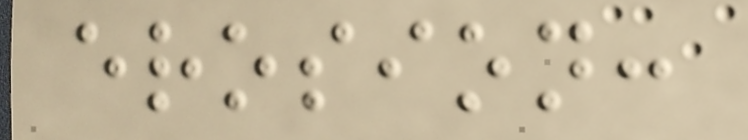erosion:
